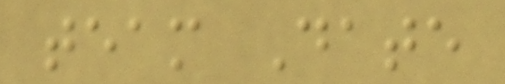team Date
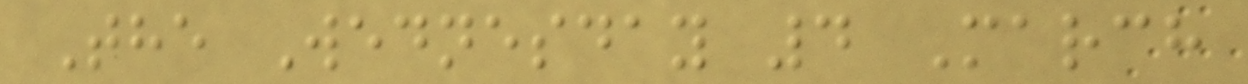The Wednesday 4 March
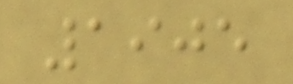1905
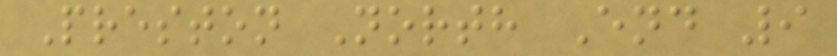Preston North End 9
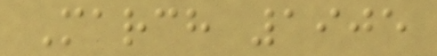March 1905
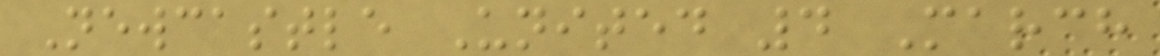Newcastle United 4 March
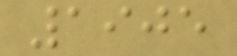1905
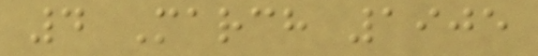4 March 1905
